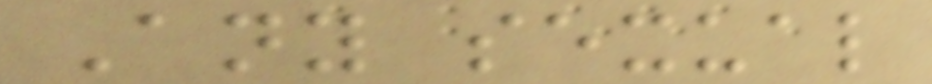Any sexual
